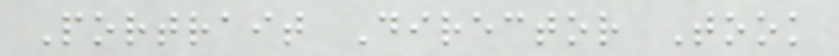Portrait Director Took
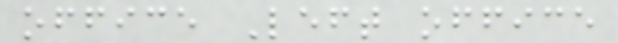office Left office
